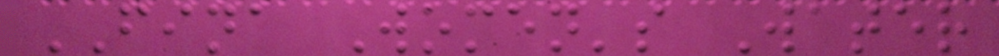FINA Women's Water
